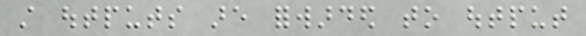still outputs are forwarded to output
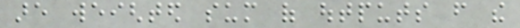are weighted sum of outputs from the
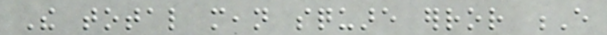The total mean square error E
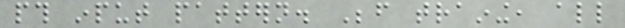pth input pattern. Before training, all
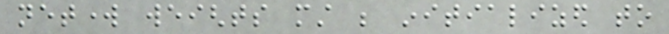network weights must be initialized to
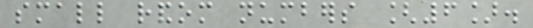small random numbers [6].
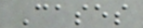Cases
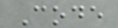Code
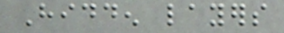Hidden layers
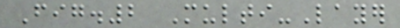Fig.2 Multi-Layer
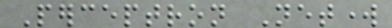Perceptron Network
